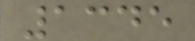1345
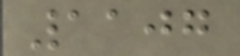1107
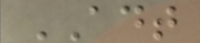ADT
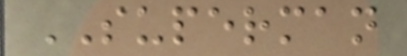SUPERMAN
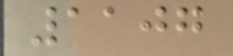1107
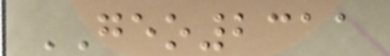GEO2311
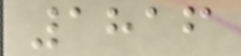1816
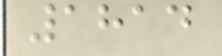1814
